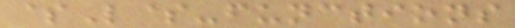$L$-functions
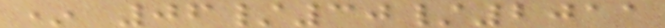* 06/30/2011
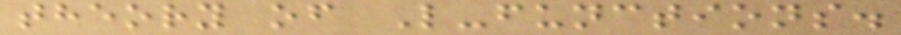theory of L-functions.
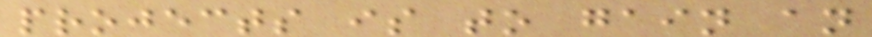projects is to gain an
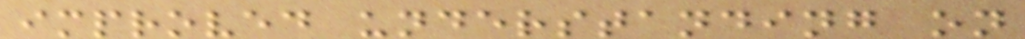improved understanding on
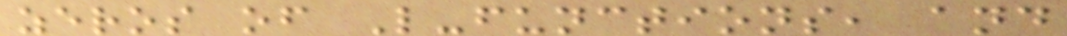zeros of L-functions, and
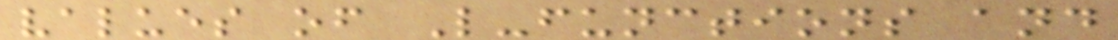values of L-functions and
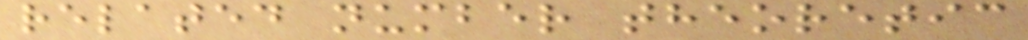related number theoretic
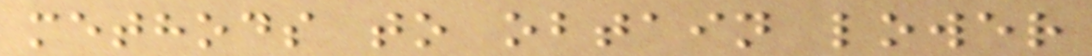methods to obtain lower
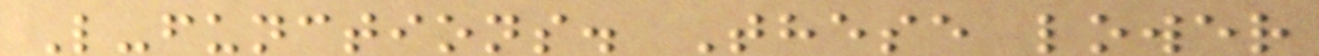L-functions. These lower
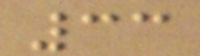33
